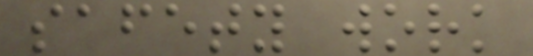safety work
